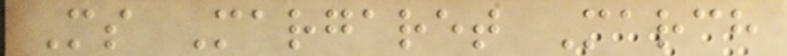Ms Margaret March
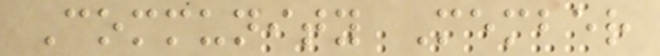Community Member
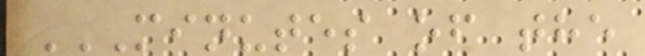MINUTES OF THE
